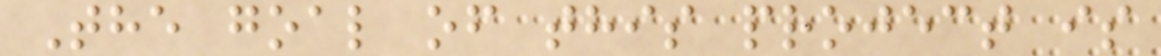The goal of this project is
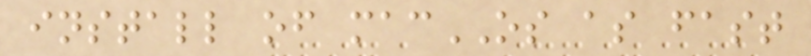install of macOS as fast
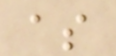as
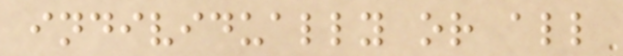individually or all
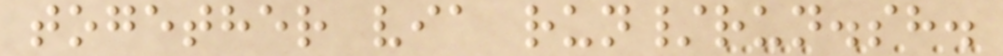together via run/run.sh.
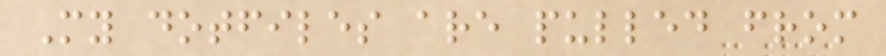My dotfiles are pulled from
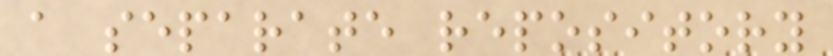a separate repository
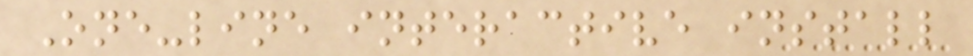One-line interactive install
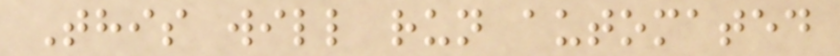This will run automated
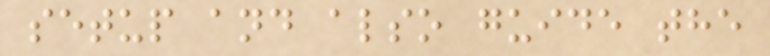setup and also guide the
